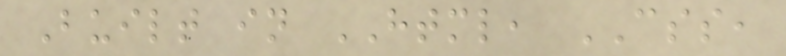Built in HTML, CSS,
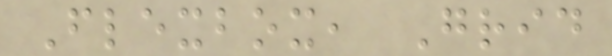Flexbox, Grid
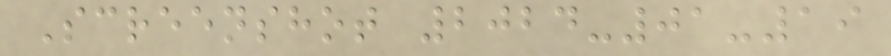Screenshot 2024-01-19
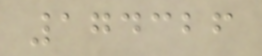174326
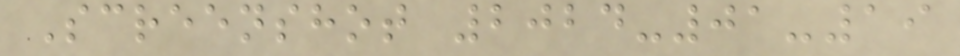Screenshot 2024-01-19
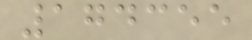174355
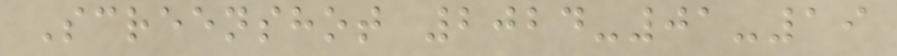Screenshot 2024-01-19
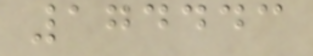174443
